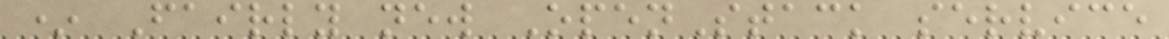* Fairly new OpenStack service
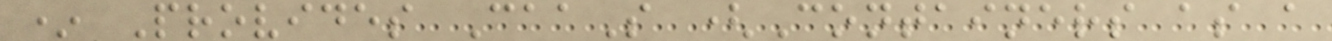* Provides CaaS (Containers as a
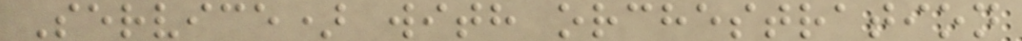Service) with orchestration
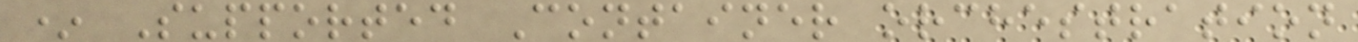* Supported Container orchestration
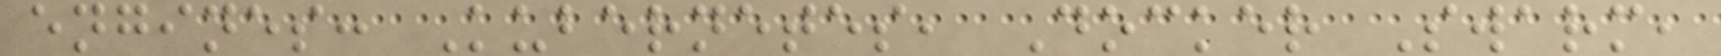engines: Kubernetes, Docker Swarm,
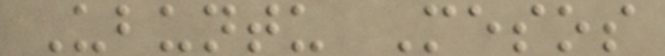Ubuntu Mesos
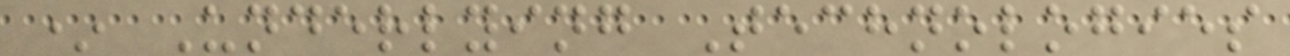* Underlying Technologies
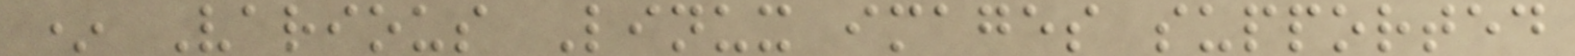* Various Linux images supported
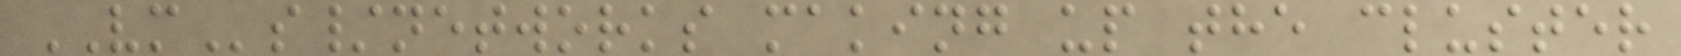VMs/networks making up the cluster
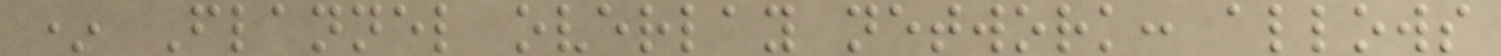* Flannel overlay network: allows
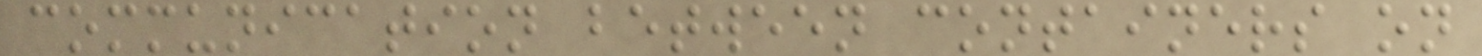communication between containers on
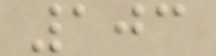103
